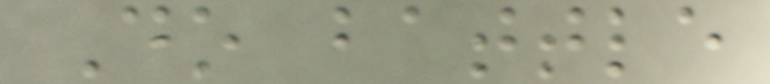Do battle
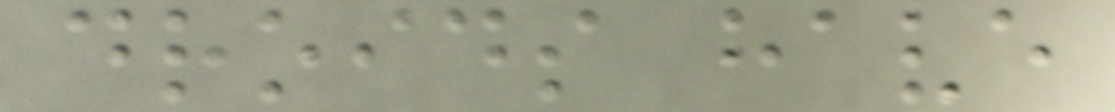droids have
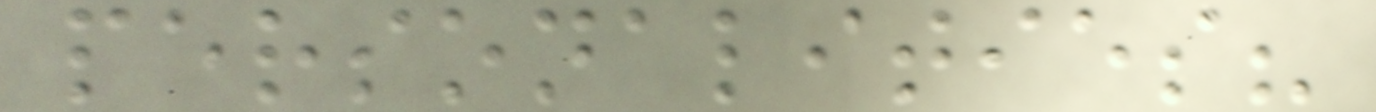personalities?
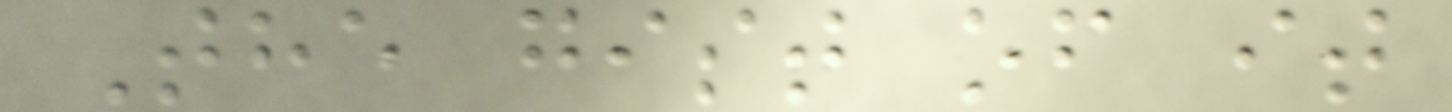The gist of it
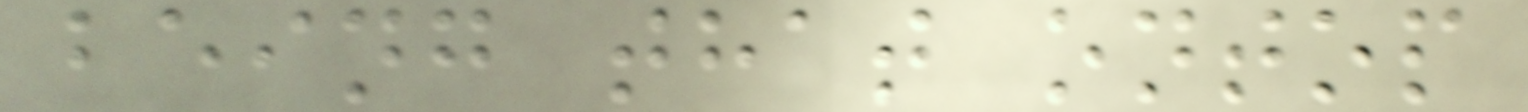being that ontop
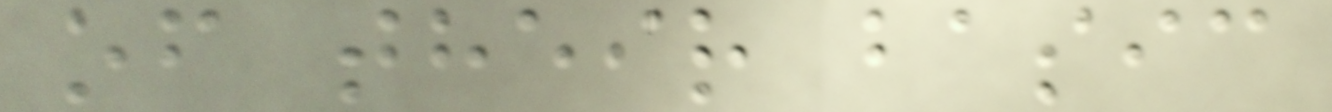of their basic
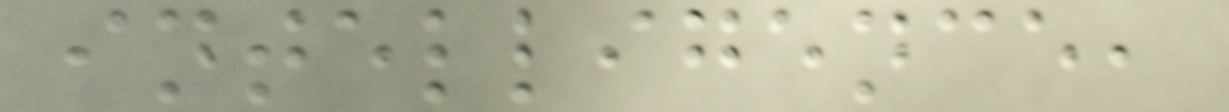intelligence,
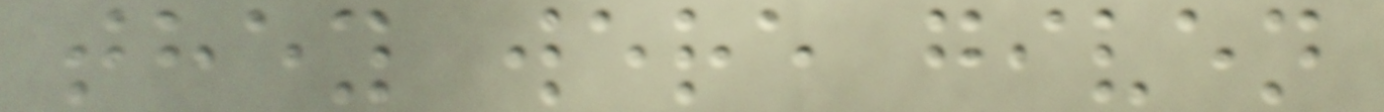they were given
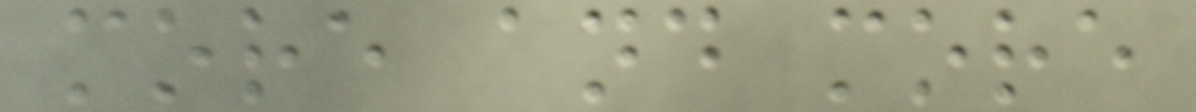more and more
